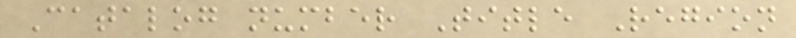Catalog number Title Region
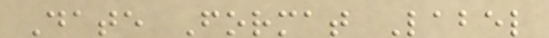Date Format Label
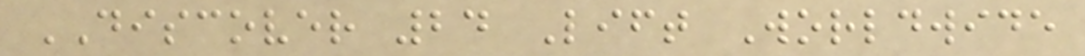DISCOVER 24 Lift Worldwide
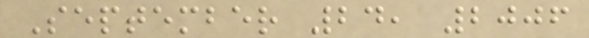September 24, 2006
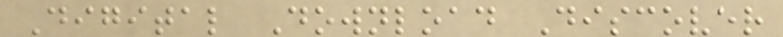Digital Download Discover
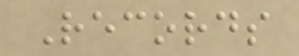Records
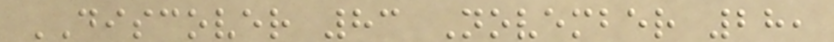DISCOVER 83 November 28,
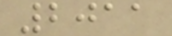2011
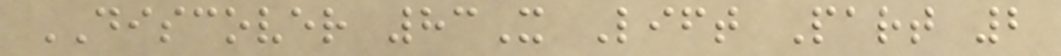DISCOVER 83X Lift Part 2
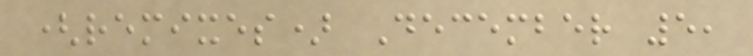(remixes) December 5,
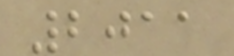2011
